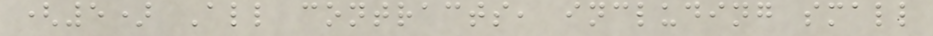(5) All contracts, including small
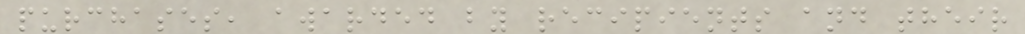purchases, awarded by recipients and their
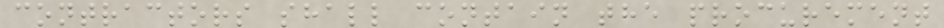contractors shall contain the procurement
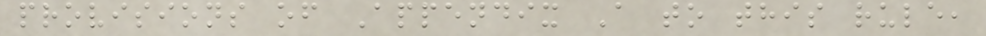provisions of Appendix A to this rule,
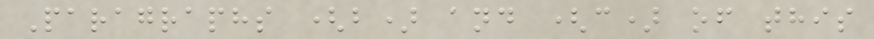Paragraphs (b) and (c) of this
